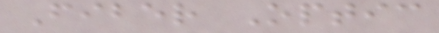Fiber Optic
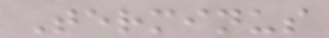Terminus
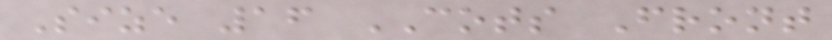Size 16 COTS Front
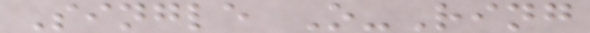Single O-Ring
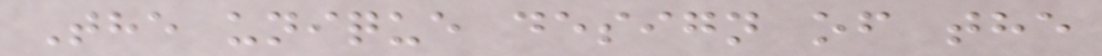The unique design of the
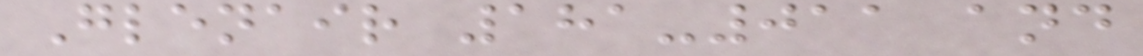Glenair 181-011 and
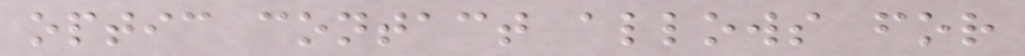optic contact allows for
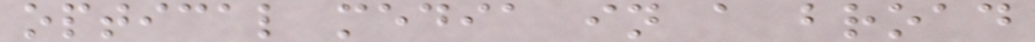optical media in a broad
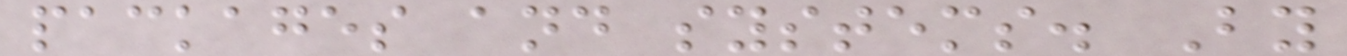packages and systems. By
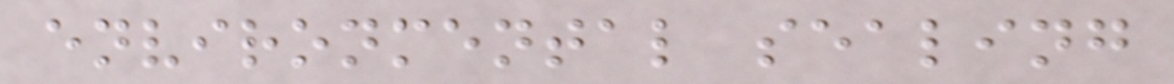environmental sealing
